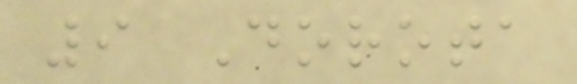9 Dorota
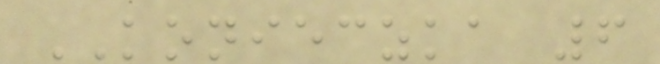KONIECZKA 6
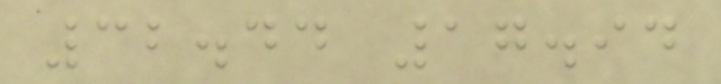32.44 17.94
